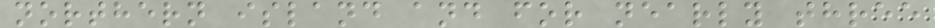northern island and for nearly three
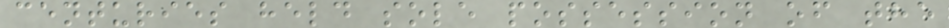centuries held sole possession of the
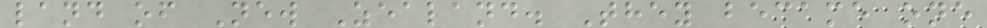land of New Zealand. They became one
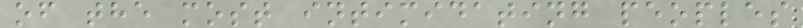of the most intimidating peoples
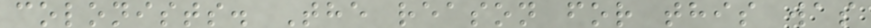colonists. The reason for this was
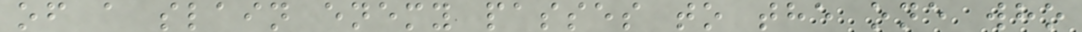of a slain enemy passes to the one who
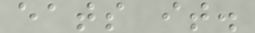eats it.
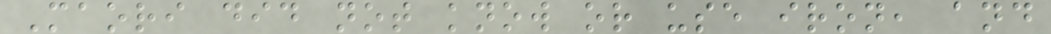Maori did not know or use iron, and
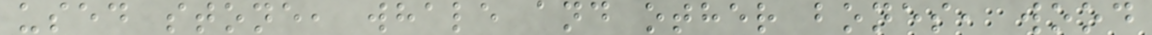used stone, whale and other bones, wood
